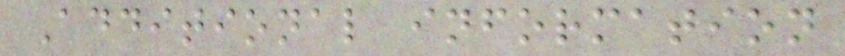Additional information
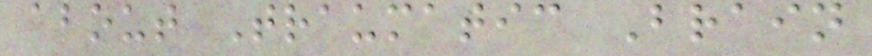about Traumatic Brain
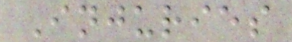Injuries
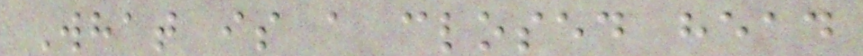What is a closed head
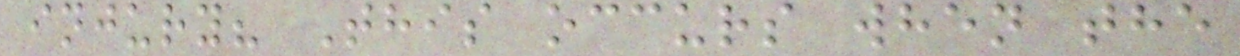injury? This occurs when the
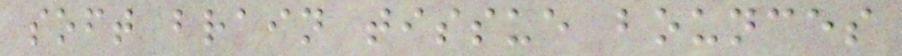soft brain tissue bounces
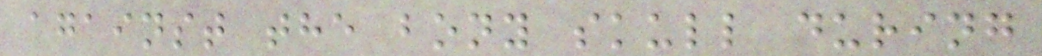against the bony skull during
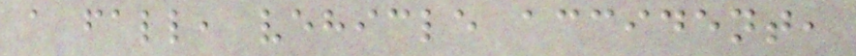a fall, vehicle accident,
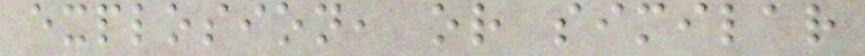explosion, or similar
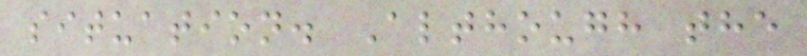situation. Although the
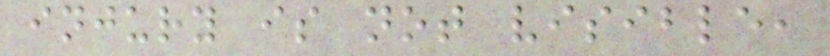injury is not visible,
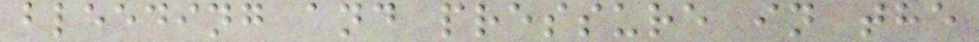bleeding and pressure in the
